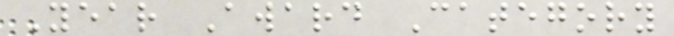Year Award Category
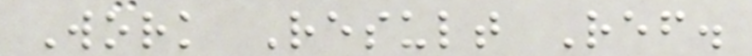Work Result Ref.
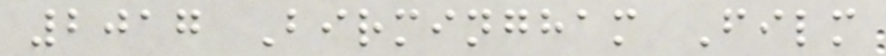2017 Birmingham Film
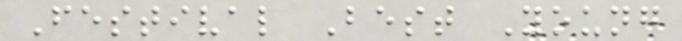Festival Best Young
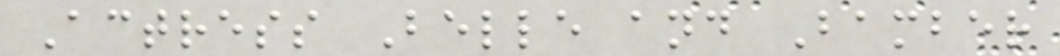Actress Belle and Bamber
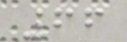66
